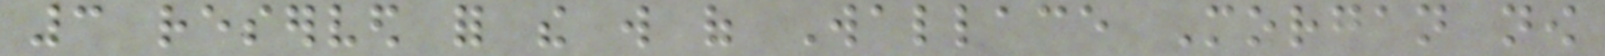3 reserved for the will of Wallace Morgan now
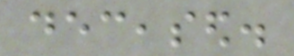deceased.
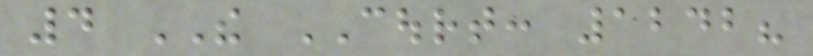4 THE COURT: 1242?
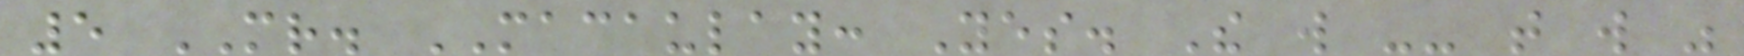5 MR. MACAULAY: Yes. The will -- that will was
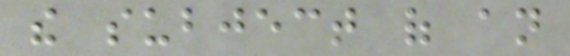the subject of an
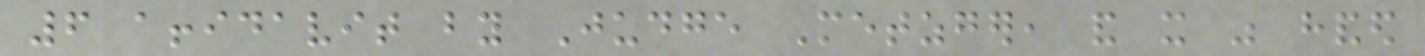6 affidavit by Judge Metzger, and it was handed
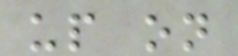up on
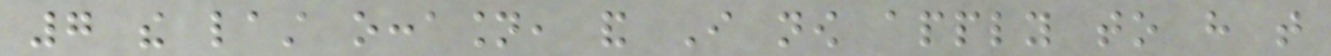7 the last occasion, and I now apply to have that
